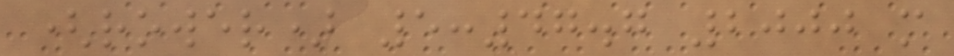(rower) 5:47.7 2000 m
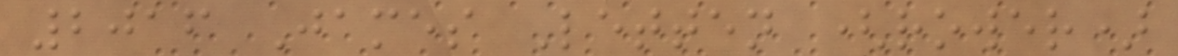2016 James Letten (rower)
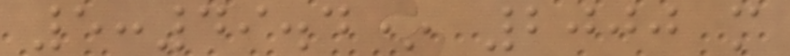5:49.4* 2000 m
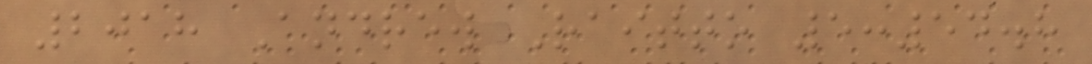2018 Andrew Raitto 5:54.8
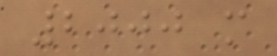2000 m
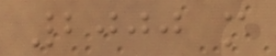2000 m
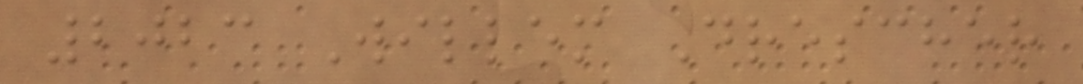2023 Willem Drescher
